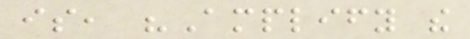is, "Amplify the
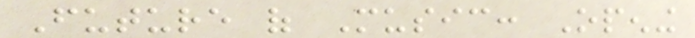Future of Music: Opening
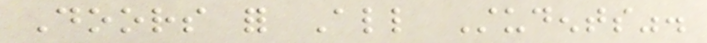Doors for All Students".
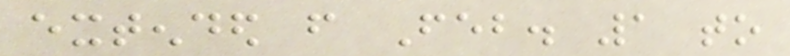extended from Feb. 1 to
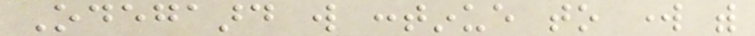Odegaard will continue to work with
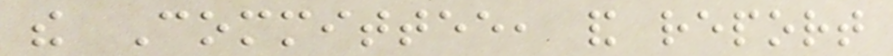the Committee, and report
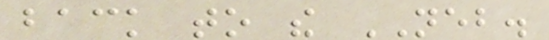back to the NEB.
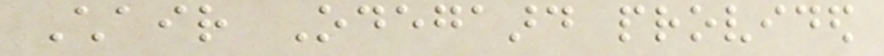Chair Odegaard provided
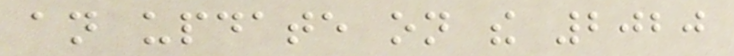an update on the 2020
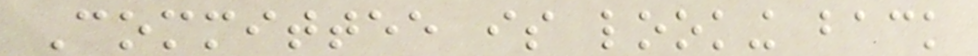Committee is looking back
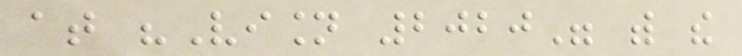at "Vision 2020" with the
